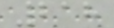218
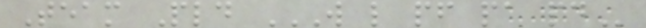Team Pld W L PF PA PD
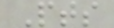Pts
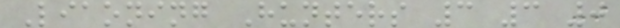Liaoning Hunters 3 3 0
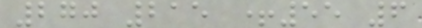270 215 +55 6
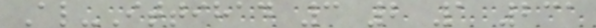Al-Ittihad 3 2 1 231
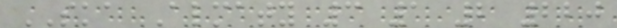SKA Almaty 3 1 2 220
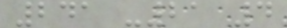241 -21 4
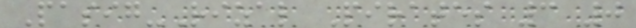Pasig-Rizal Pirates 3 0
